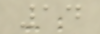14
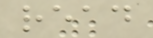read
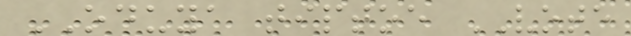ODUYA tiptoe VOTE
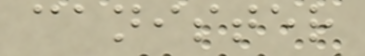canister
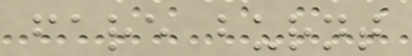fare burnt
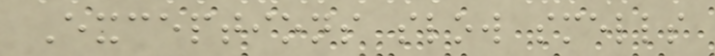Exceptions slow smells
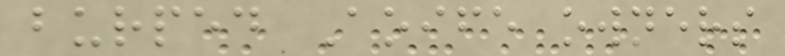burped Aoife owners
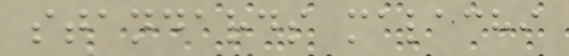standards malachi
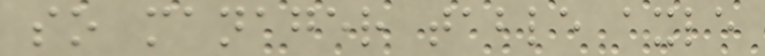so manager table axle
